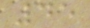45
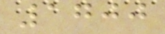1700
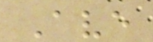Ave
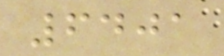6401
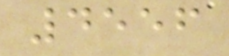4556
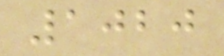1020
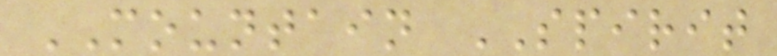MOUNTAIN SPIRIT
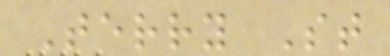Terry St
